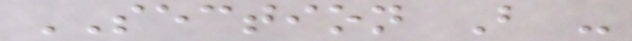SECTION B -
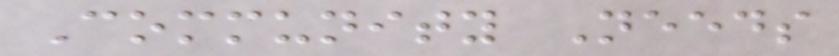Community Needs
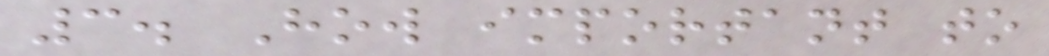3. How important to
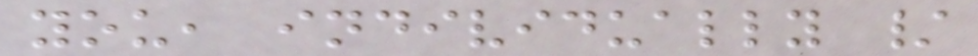you, individually /
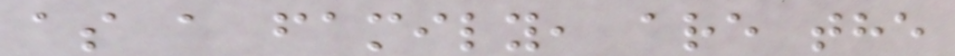as a family, are the
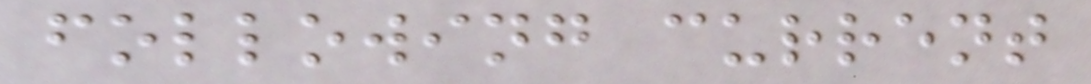following current
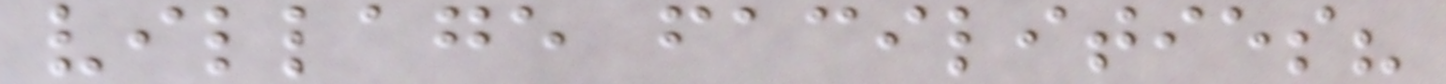village facilities?
